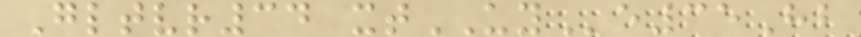Gltvr34 xtUYe35Hb
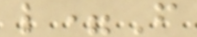l=F
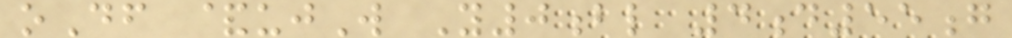oDf &ujW Y0bl 4d55g
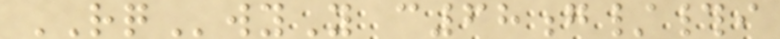RQwyY c68g/#i
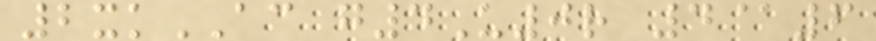2xkAC g4U0r 4@6
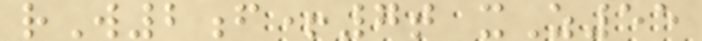rW2f+7t xZ55
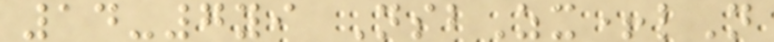14-7yi NsbZx+lN
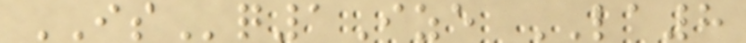ISq1Ize LA8
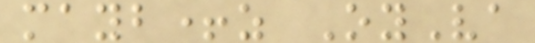mayb+z OyVa
